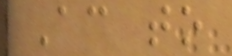According to
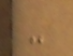-
